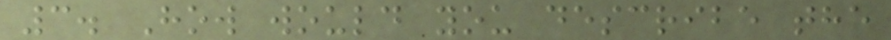3. How would you describe the
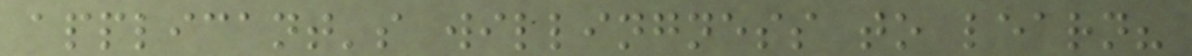applicant's willingness to learn?
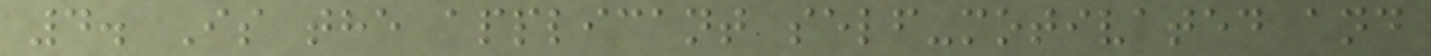4. Is the applicant self-motivated and
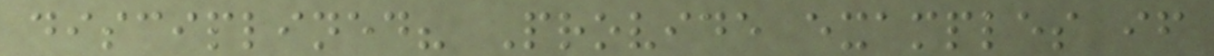disciplined? Provide examples if
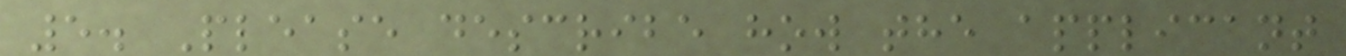5. Please describe how the applicant
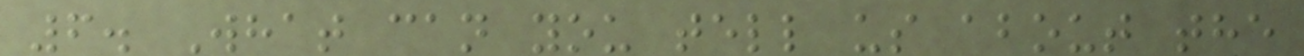6. What can you tell us about the
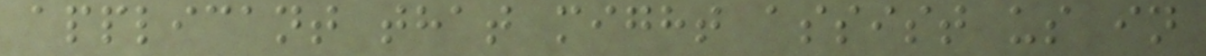applicant that might assist us in
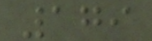179
